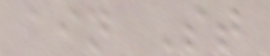ain St
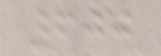600
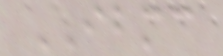IBMC
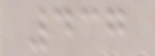437
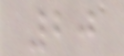20
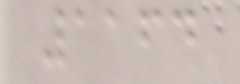1164
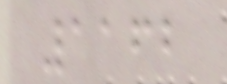1162
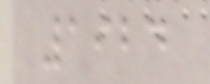1924
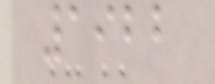1922
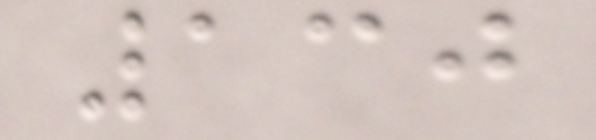130
